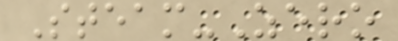Steam-Zero
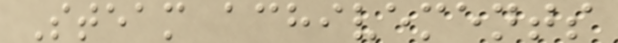Steam achivements
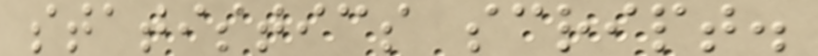statistics script.
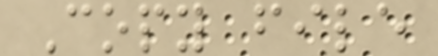Copy file
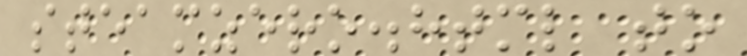steamzero.html to
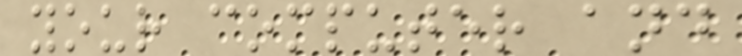your computer and
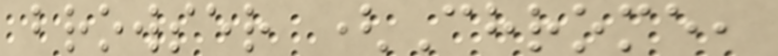browser (Chrome,
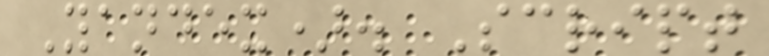Yandex). Script
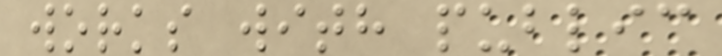works with public
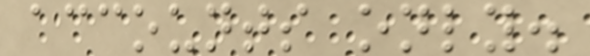accounts only.
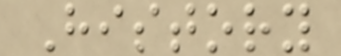History
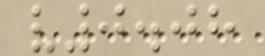v0.08
